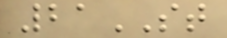21ST
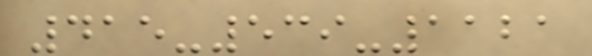415-539-1121
